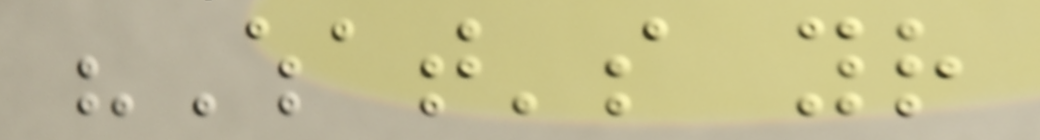"What's your
